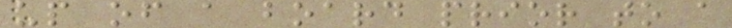up of a board prior to a
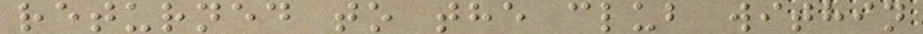returned to the club within
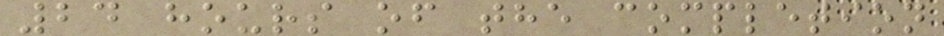24 hours of the completion
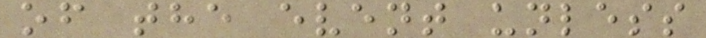of the event unless
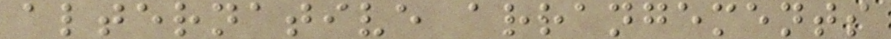alternative arrangements
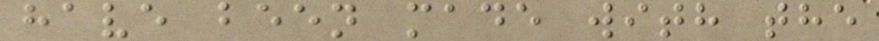have been made with the
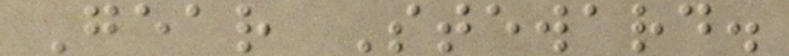Gear Steward.
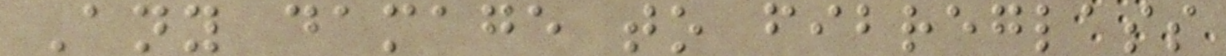Any damage to fibreglass
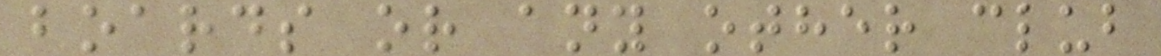boards or any other club
